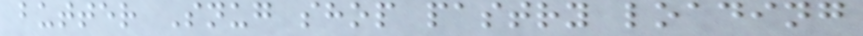butter Snug shop pastry loading
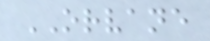ORVANE
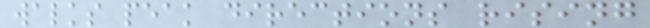walks peak directions rising
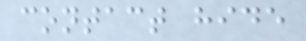contact hide
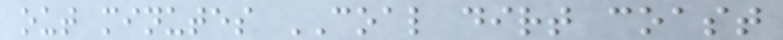out minutes COAL dirt coast
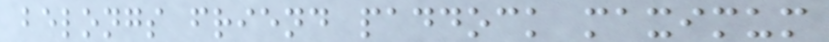belongs friend paddock maximum
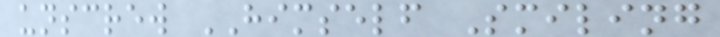unscrew HIMSELF Smiling
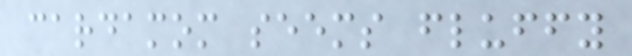cardamom seems fluffy
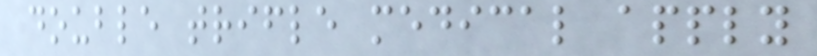double trifle medical apply
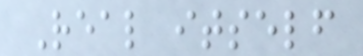Real itself
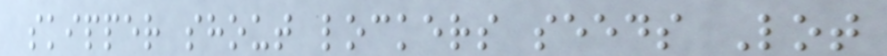skipper shout lockers seeds Lot
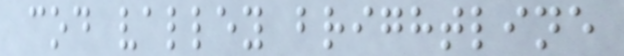cod valley brightline
